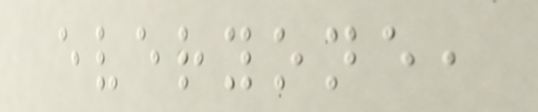everyone,
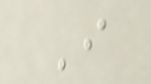I
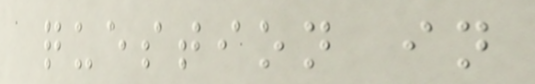question in
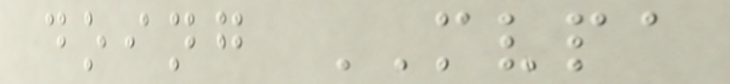doing MVPA
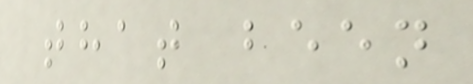that been
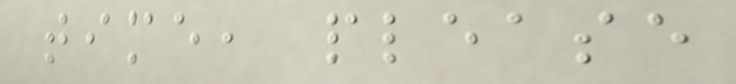time, please
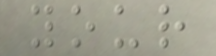your
